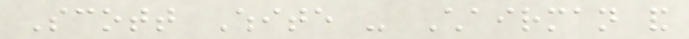Scott White - Chairman and
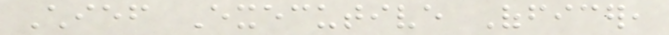Chief Executive Officer,
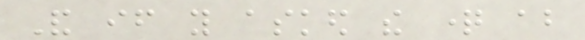And if you asked the question about
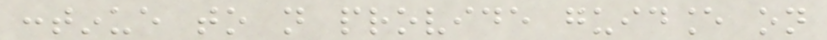continue to not provide guidance on
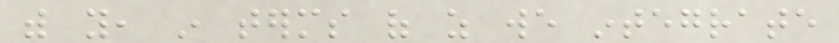with you, in terms of as we integrate
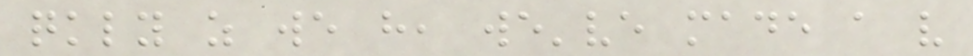quickly as we have, we've made a very
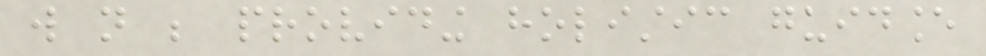will not be providing holistic guidance
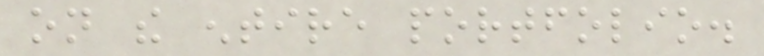on the entire portfolio.
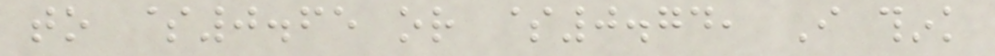to $0.65 or $0.74, I think
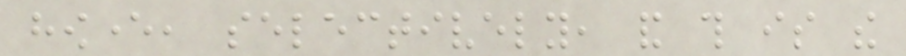however, selectively, and this is the
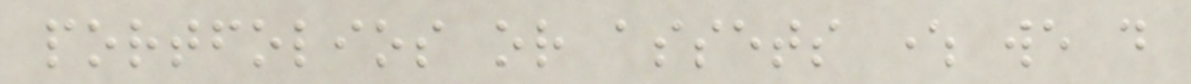portfolios or assets where we do
